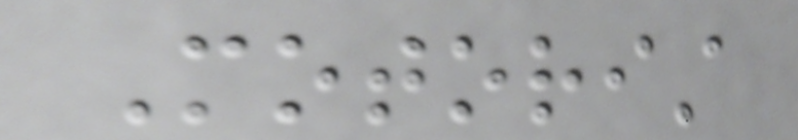Motorist
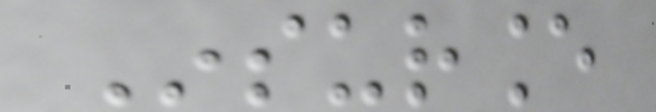Insurance
